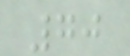70
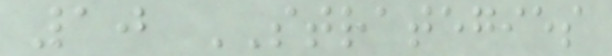10 STRATEGIES
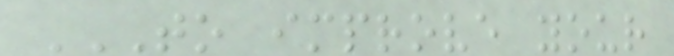TO IMPROVE YOUR
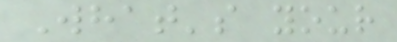What's your
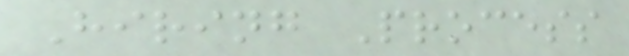Hiring Process
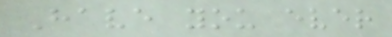Have you ever
